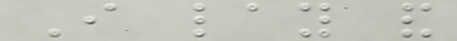I lay and
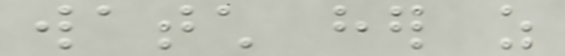watch her as
